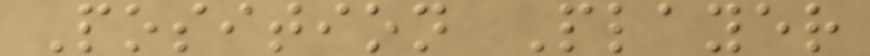Position Player
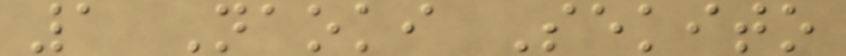1 Naoki Sekito
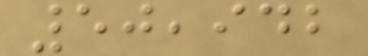50,942
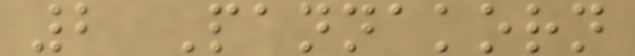2 Pannakorn
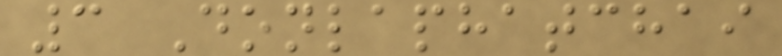3 Donlaphatchai
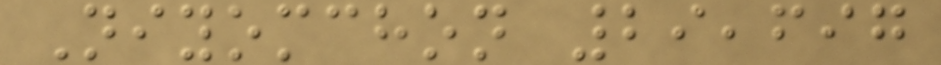Niyomchon 29,697
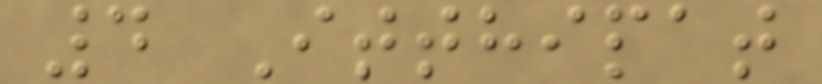4 Itthipat
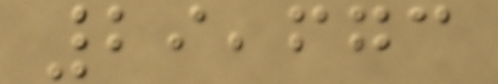29,673
